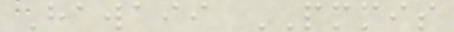Hawaii PMMIS
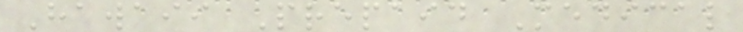Hawaii Prepaid Medical
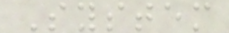System
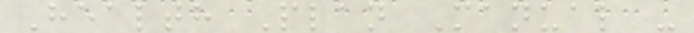Health Plan Manual -
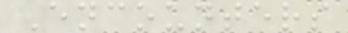Encounters
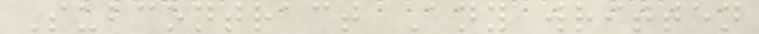Subcontract Any written
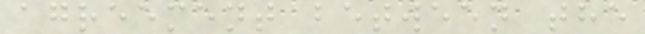agreement between the
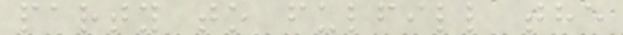party to fulfill the
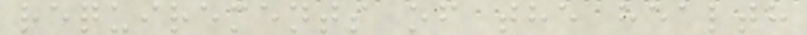requirements of the health
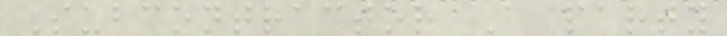Subcontractor A party
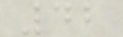42
